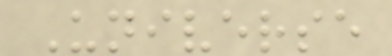Universe
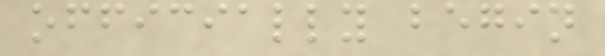officially begin
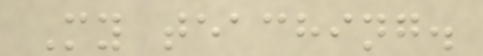My teaching.
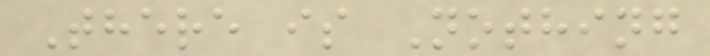There is Nothing
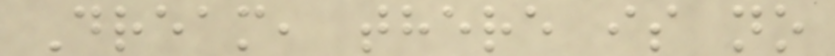Dream, there is no
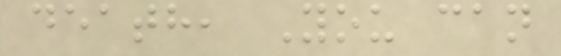death, You can
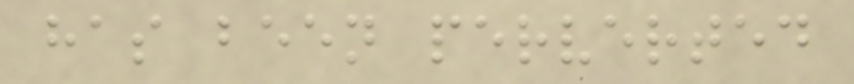has been perverted
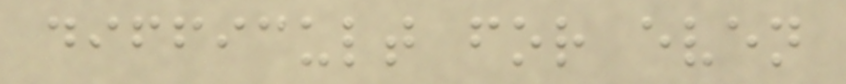difficult for even
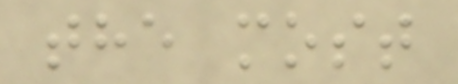the most
